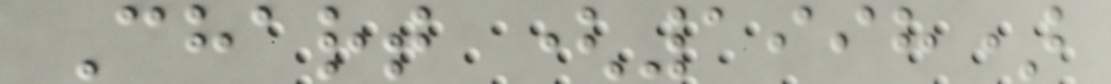Chart (1998)
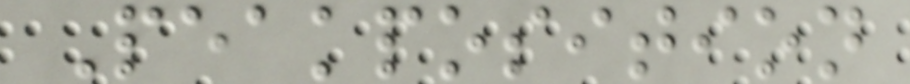Peakposition
